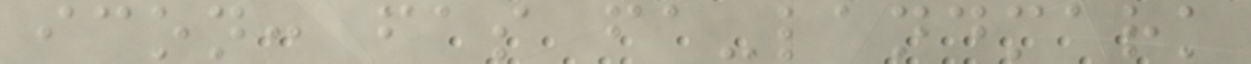icon: fas fa-landmark
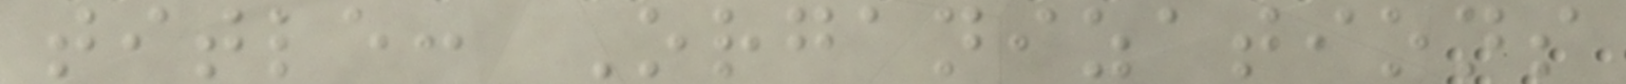title: Organizations
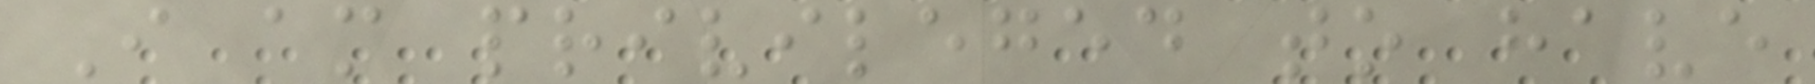I am privileged to have
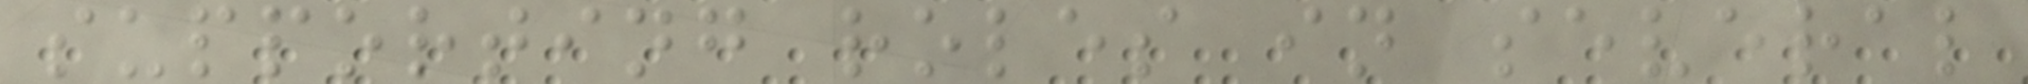supporting roles in several
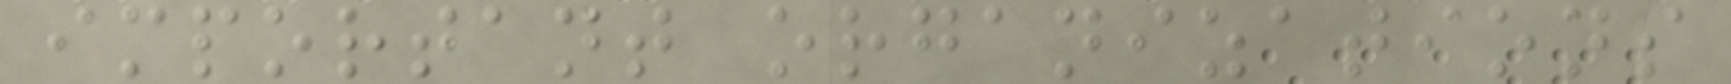important organizations
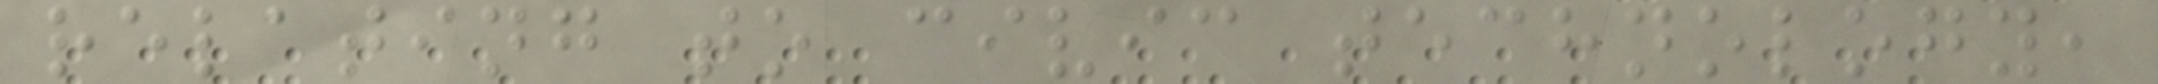relating to civic technology,
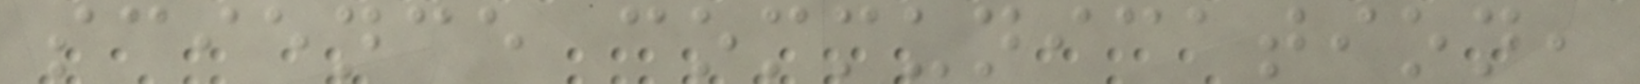science communication,
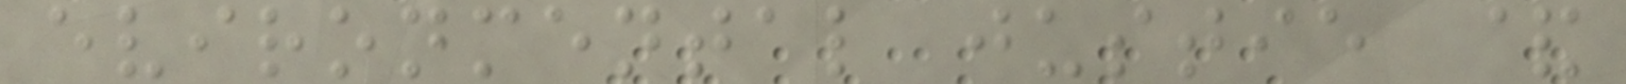evironmental justie &
